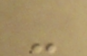-
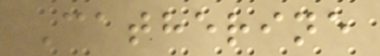Catherine
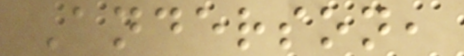Anderson,
